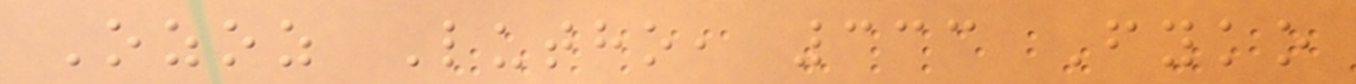Ozoz Lutho, 333 Fyko
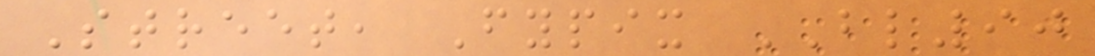Street, Fypix BL90
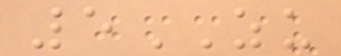5ZU
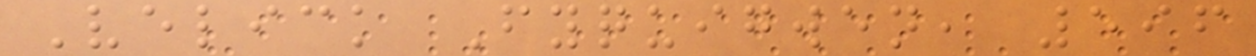Velick Fyquigwen, 596
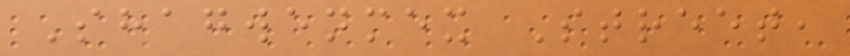Shagwenmex Street,
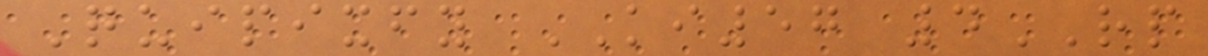Quipixfy KI57 4RP
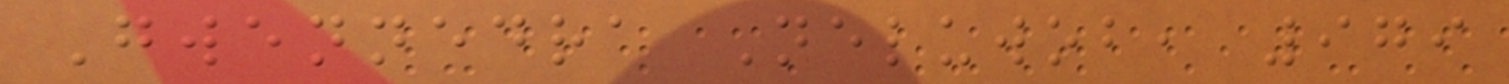Gwennedra Neluwob, 979
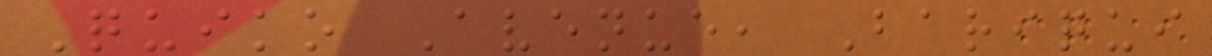Quiko Avenue, Bariqui
